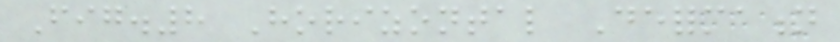Fig.8 Horizontal Deformation
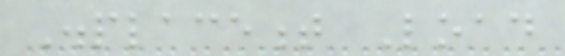Displacement Load
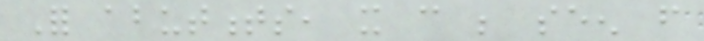For abutments, it can be seen from
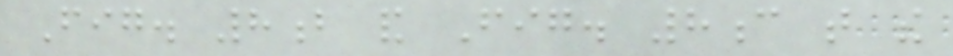Fig. 8b and Fig. 8c that the
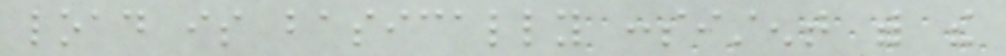load is basically consistent with the
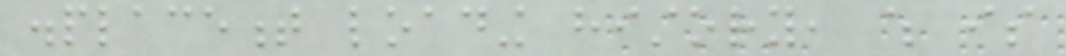displacement loading history, which is
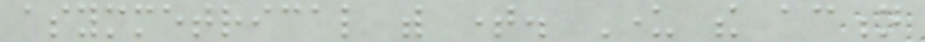asymmetrical with time. Under the action
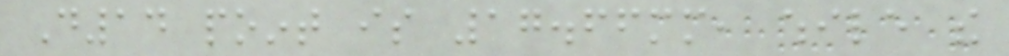D14 point is 17.66mm, while the
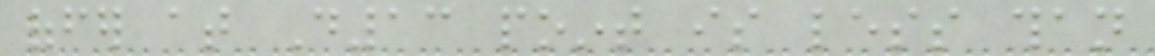offer at D13 point is less than
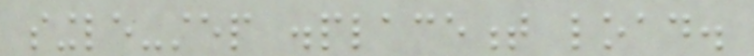single-step displacement load.
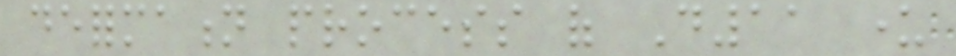deformation process of D11 under
